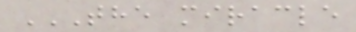THE MIRACLE
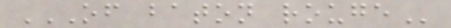OF BATON ROUGE
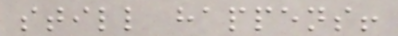still happens!
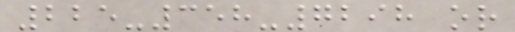225-358-7298 or
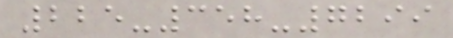225-358-7299
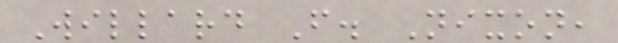Willard F. Nixon,
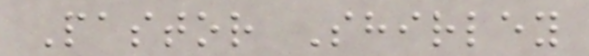Pastor Shirley
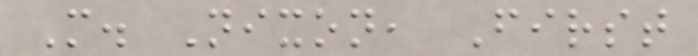M. Nixon, First
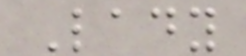Lady
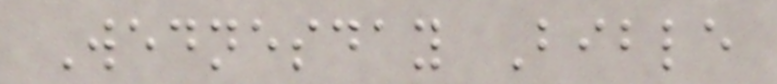Wednesday Bible
